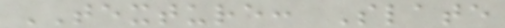TEXTURE: Slate
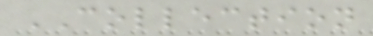COLLECTION
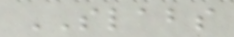SLABS
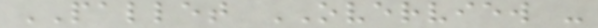PALLET OVERVIEW -
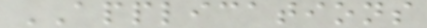APPLICATIONS
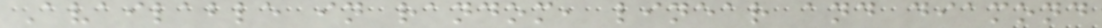Available in random, linear and diamond
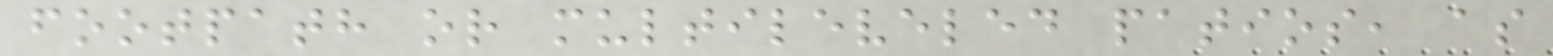footpath or multileveled patios, as
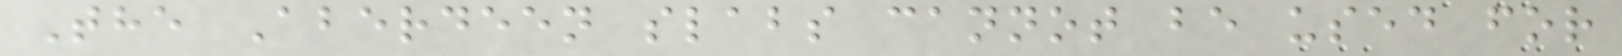The Aberdeen slabs cannot be used for
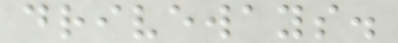driveways.
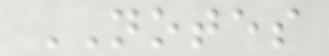NOTES
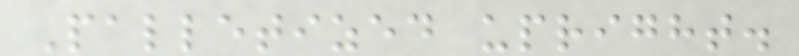Palletized upright.
